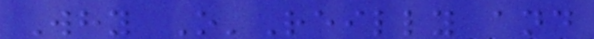Why O'Reilly and
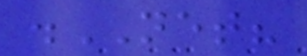.NET?
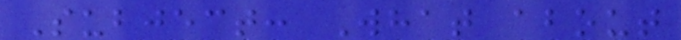Subject: What about
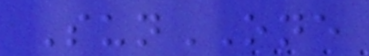SunONE
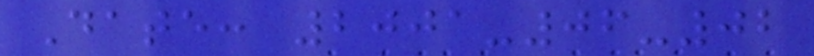Date: 2001-06-02
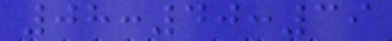08:40:39
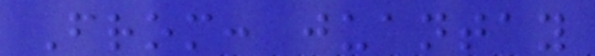From: juantay
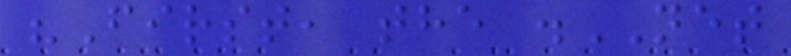"First, the .NET
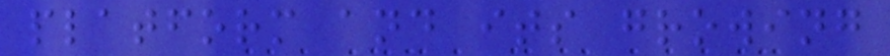platform and its growing
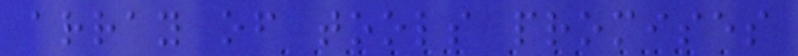array of tools promises
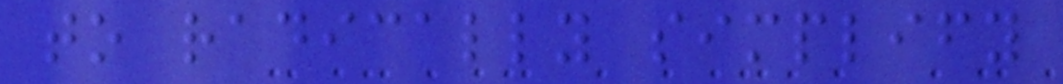to radically simplify
